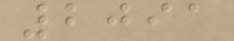2091
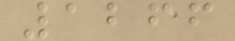1266
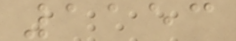1153
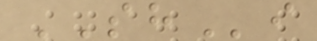SHi
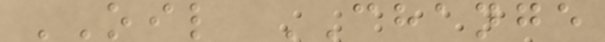OIL CHANGE
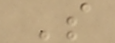S
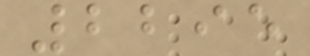2295
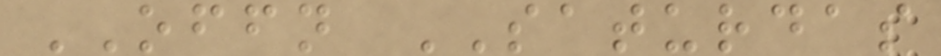OFFN SATURDAS
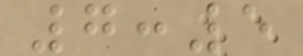7:5
